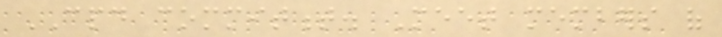CPD commitment. Meet members of
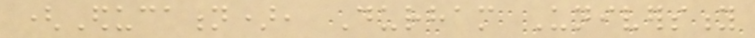(Education), Durham University
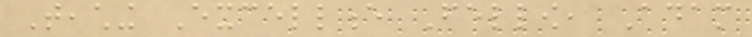Teaching Excellence Fellow, Adam
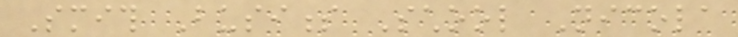Smith Business School Nicola
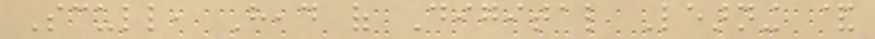Scull, Head of Digital Learning &
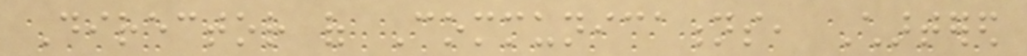Director of Communications, Chartered
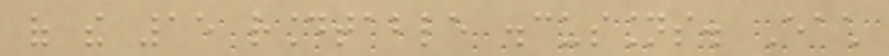of the 15 roundtable discussions. Each
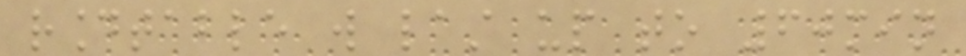roundtable will last up to 60min
